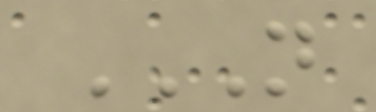NOT
